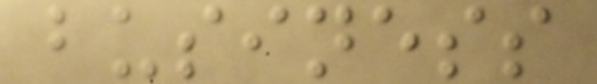business
